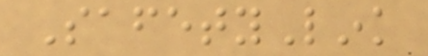SafetyLink
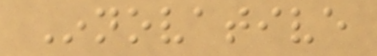Innovative
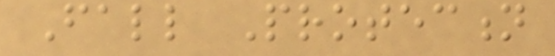Fall Protection
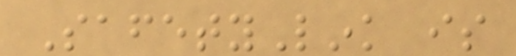SafetyLink is
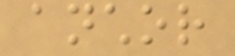anchor
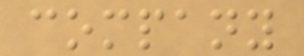company
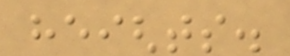heights.
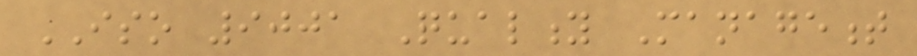ISO 9001 Quality Management
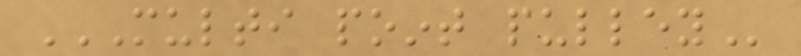MULTI POINT PULLEY
